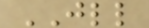JLL
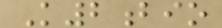K2bio
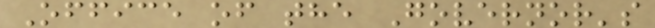Office of the Governor's
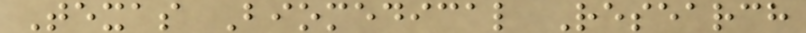Texas Biomedical Research
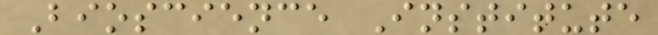Bioscience Institute
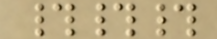###
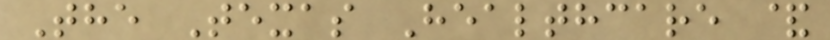The Texas Healthcare &
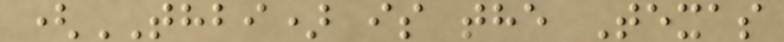(THBI) is the Texas
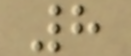8
